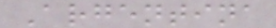Argentina
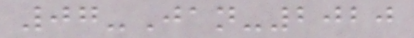07-Jan-2020
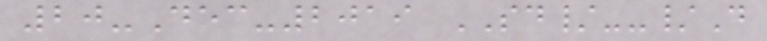20-Dec-2019 SD/--/D
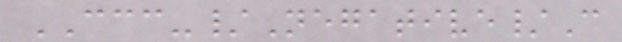CCC-/Negative/C
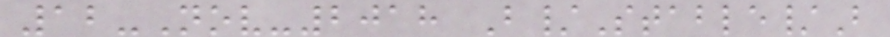12-Nov-2018 B/Stable/B
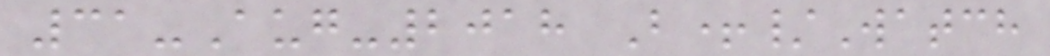31-Aug-2018 B+/Watch
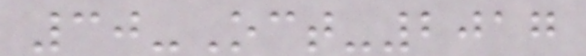30-Oct-2017
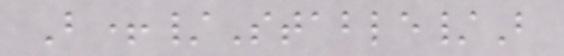B+/Stable/B
